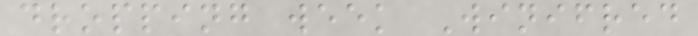dropping week Winifred
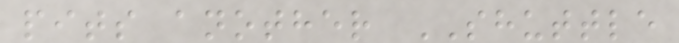pits another SHUTTLE
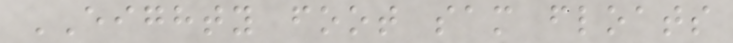EIGHTY foot sam floats
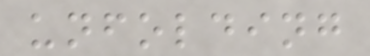unfolding
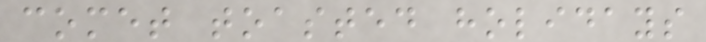comet toasted holidays
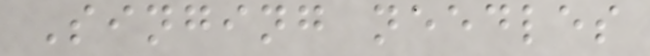Singing needles
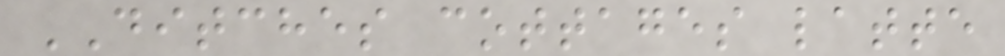DITCHES cottages latte
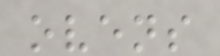ovens
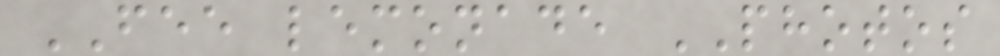FEE lemonade PHOTOS
